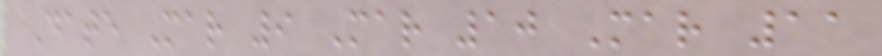Date Mar 9 Mar 10 Mar 11
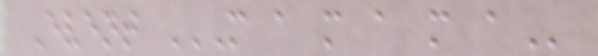Event M A M A M A
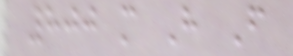800 m H F
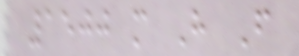1500 m H F
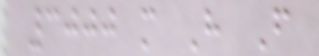3000 m H F
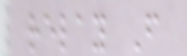relay F
